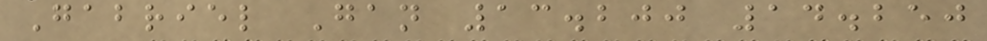Gabriel Gan 13.200 14.250
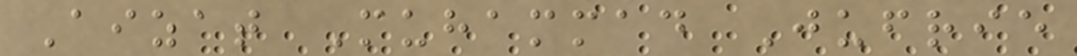Aizat Muhammad Jufrie
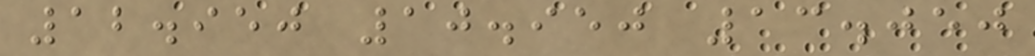12.950 10.950 13.050
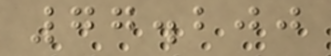77.200
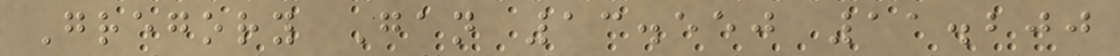Gregory Gan 13.550 11.200
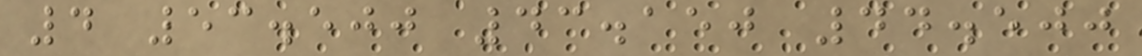4 53.500 43.150 44.500
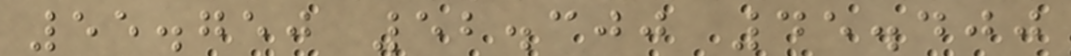55.750 52.300 45.400
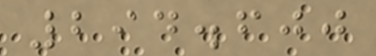294.600
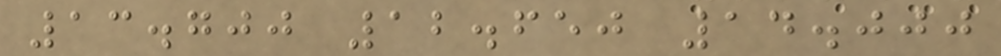13.700 12.650 14.000
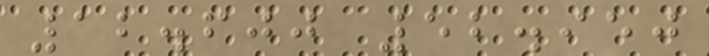12.600 52.950
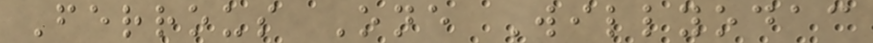Ferrous One Willyodac
